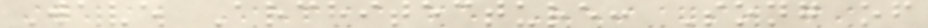Wave Architecture: Song of
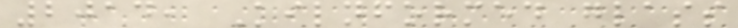2014, Kilnformed glass
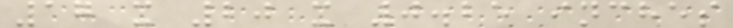17 x 20 x 0.25 inches
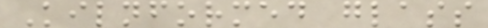Kilnformed glass
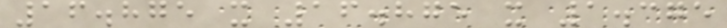16.875 x 16.875 x 1.375
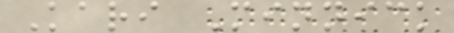Kari Minnick
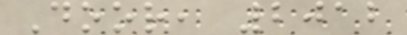Door, 2012
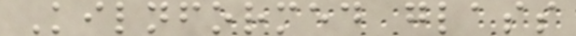Kilnformed glass
